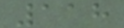118
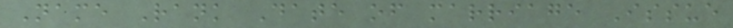Name Rank Date of marriage Issue
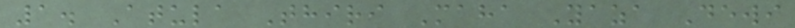1. Atula Thiri Maha Yaza Dewi
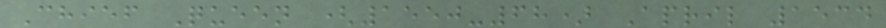Chief Queen (1550-68) April 1534
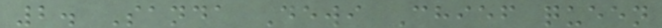2. Sanda Dewi Chief queen
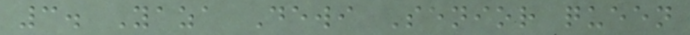3. Yaza Dewi Senior queen
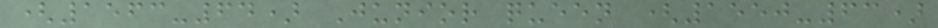(1563-64) Junior queen (1550-63)
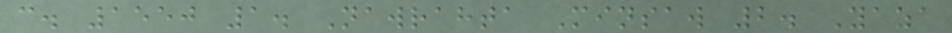c. 1550 1. Nawrahta Minsaw 2. Yaza
